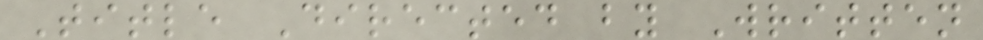Title Directed by Written
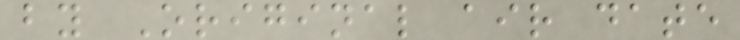by Original air date
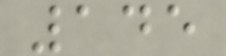145
